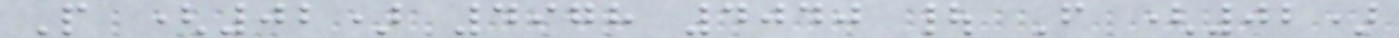P (02) 4978 4040 | F (02)
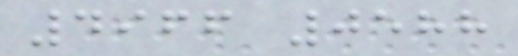4966 0588
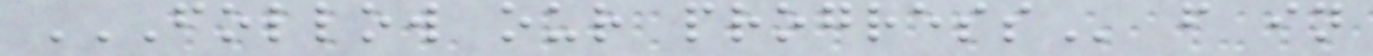FOLLOW OUR PROGRESS f in
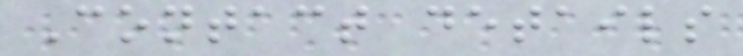Contact details
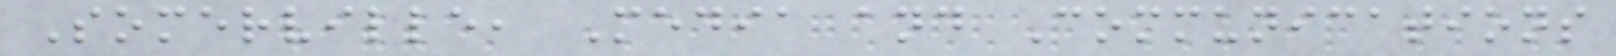Somerville, Media and Communications
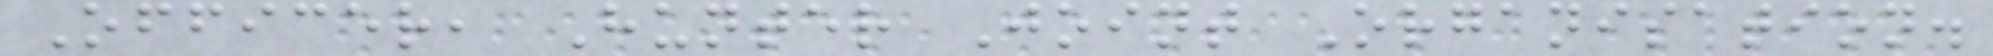Officer, Hunter Joint Organisation.
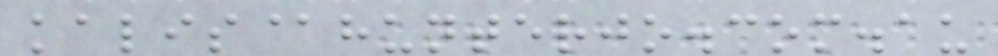kalis@hunterjo.com.au
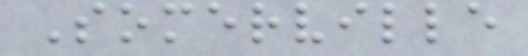Somerville
